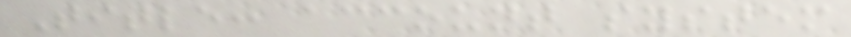Title: account system
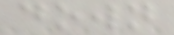down
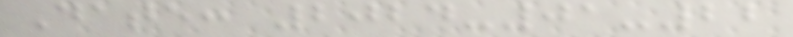Date: 2024-01-22
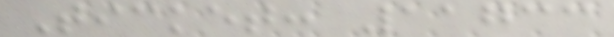Ticket: 11733
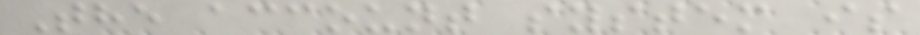The account system is
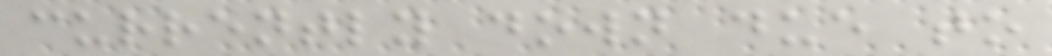currently down due to
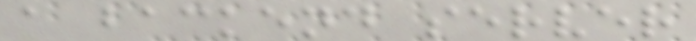a backend server
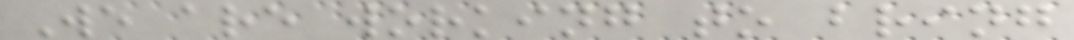We are working to bring
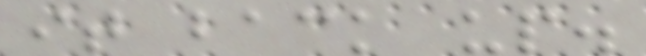it back up.
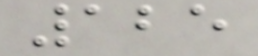125
